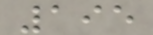195
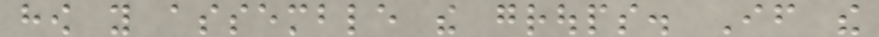how you assemble the groups. If the
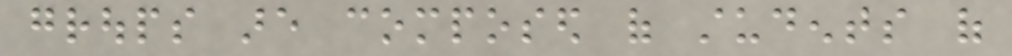groups are composed of students of
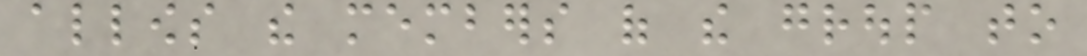allows the members of the group to
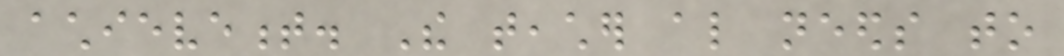achievement. The teacher also needs to
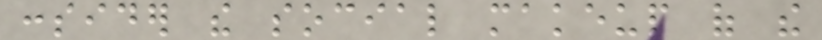consider the social makeup of the
